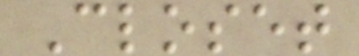Closet
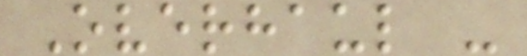Overhaul -
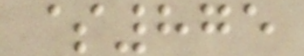$875
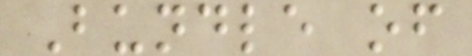Bundle of
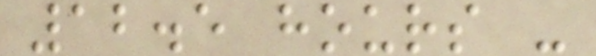12.5 hours -
